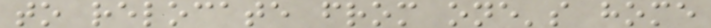to relocate from one's home
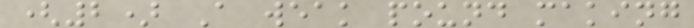(2) A weak pound making
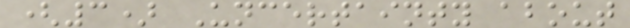(3) Uncertainty about
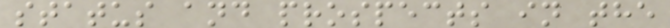status and prospects in the
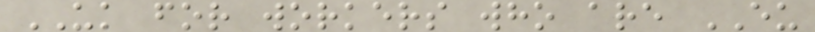UK for workers who are EU
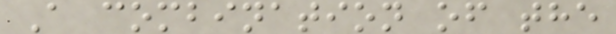A combination of the
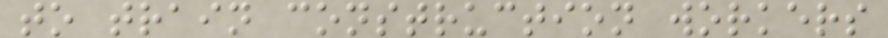to train construction workers
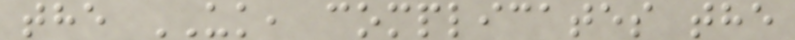the UK, complicates the
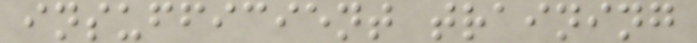insufficient training
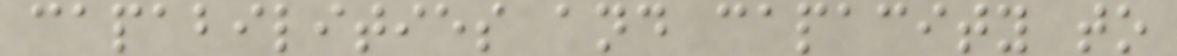capabilities and capacity to
